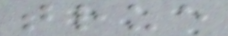true
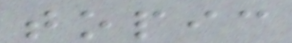topic
